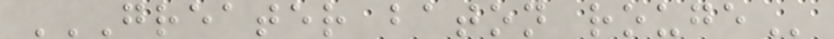GREATER BATON ROUGE
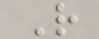R
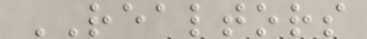REALTORS
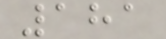181
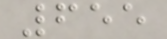655
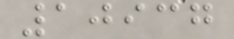10937
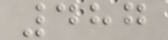487
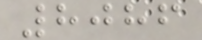8086
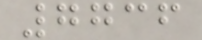7736
